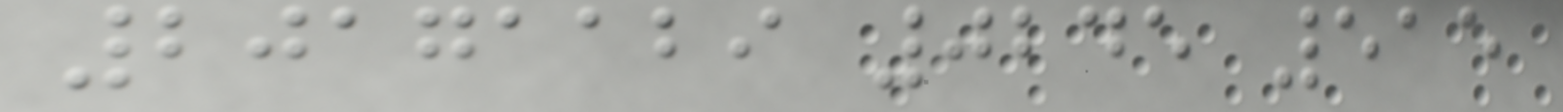20171129 0245 515
